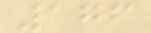176
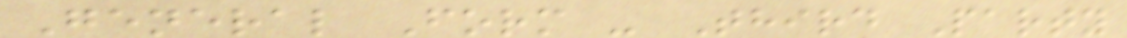General Form - Third Party
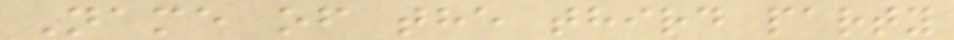Name of the third party
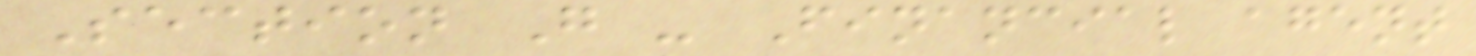Section G - Financial agent
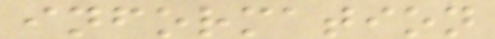information
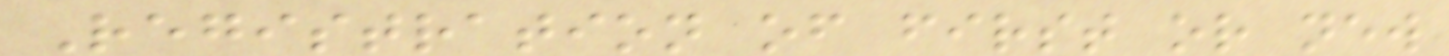Registration of first or new
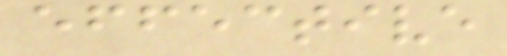effective
